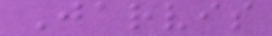Jarvis
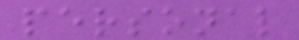personal
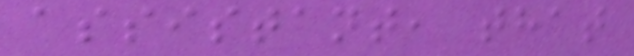assistant, that
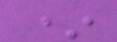*
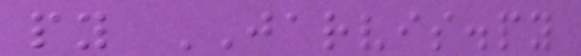py JARVIS.py
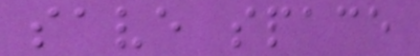save space
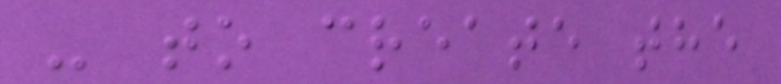- to create the
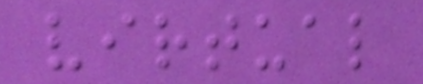virtual
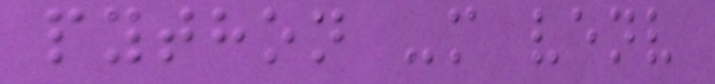python -m venv
